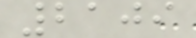2109
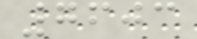7603
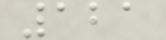121
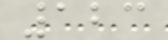123
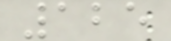125
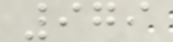979
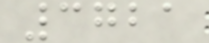3721
